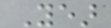Year
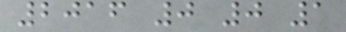2016 0 0 1
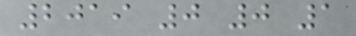2019 0 0 1
